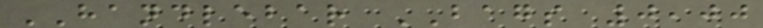HANDLEBAR BAGS 0,00
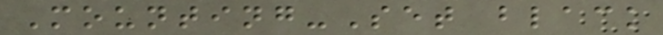Mounting-Set black
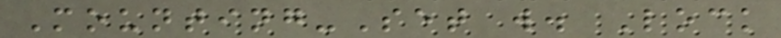Mounting-Set w. Lock
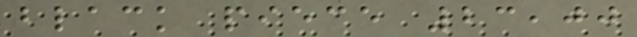black piece 23,00
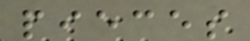pieces
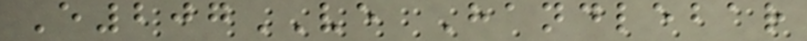E207VE Handlebar
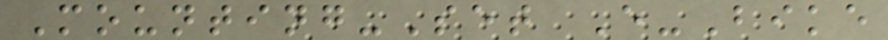Mounting-Set E-Bike
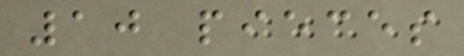10 pieces
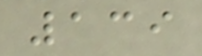139
